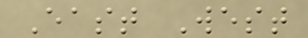East West
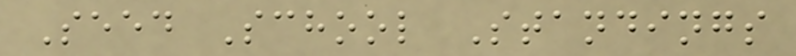Seed School Standings
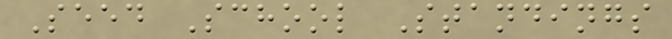Seed School Standings
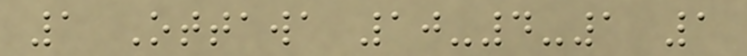1 Ottawa 10-4-1 1
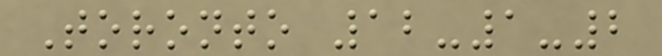Toronto 12-1-2
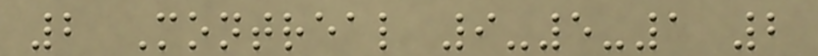2 Montreal 9-5-1 2
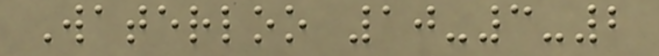Waterloo 10-3-2
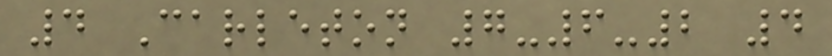4 Carleton 7-6-2 4
